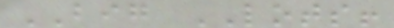BIG LOTS!
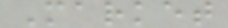Market
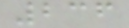236
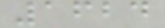1624
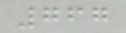767
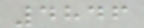4846
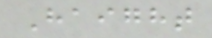Haight
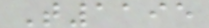T1195
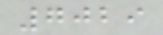7029
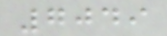7049
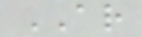AR
